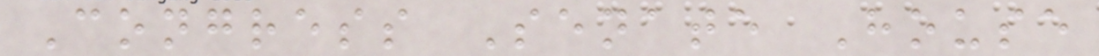Congress Senate House
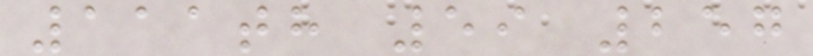111th 59 257
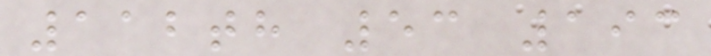112th 53 193
